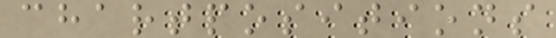chartpositions
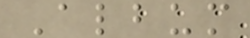Album
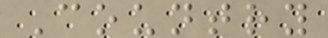Country
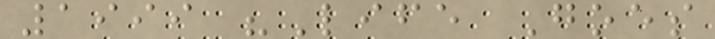1999 "Life Goes
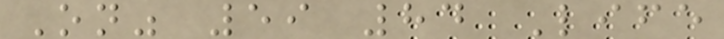On" 59 84 Life
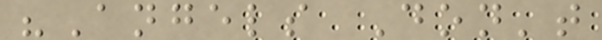"Angels Don't
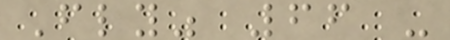Fly" 66 -
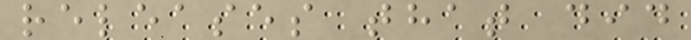releases that did
